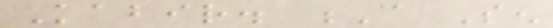Kabir. C Sen
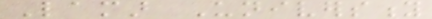Lamar University
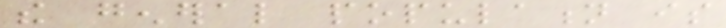the general population is
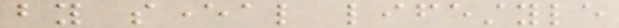by several lifestyle
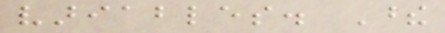variables. These
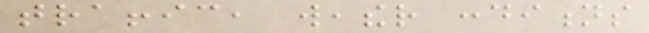traffic, weather conditions
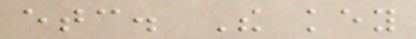etc. The key
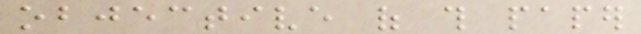objective of this paper
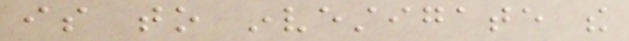is to investigate the
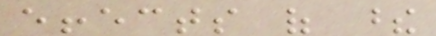effects of these
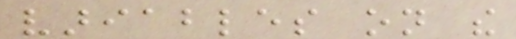variables on the
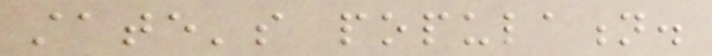state's population.
